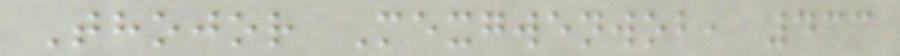Thojor Mexgwenwob, 433
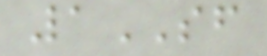1SF
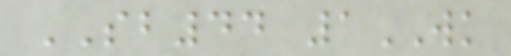SB44 1WK
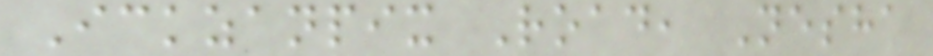Ickzanpix Road, Nesha
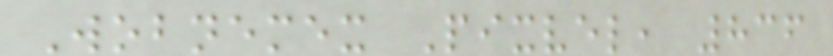Wobnemex Pixvel, 836
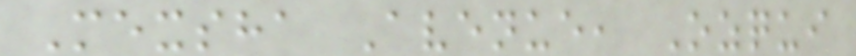Mexsha Avenue, Ozqui
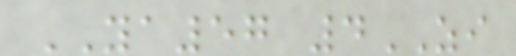YA57 4ZI
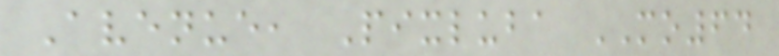Avenue, Pixluba MO64
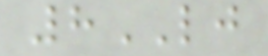8LJ
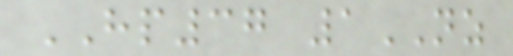HP37 1NZ
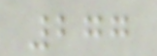277
